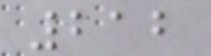212
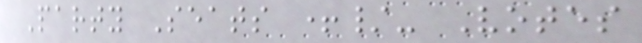Party Seats +/- Votes
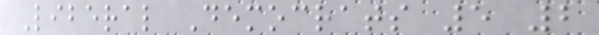Liberal Democrats 5 2
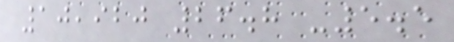10,920 26.8 -5.5
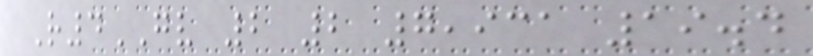R4GV 2 2 7,931 19.4
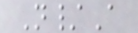N/A
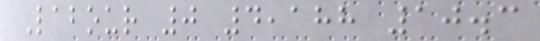Labour 0 4,188 10.3
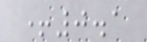+0.1
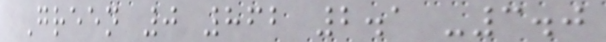Green 0 862 2.1 -3.0
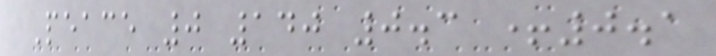Peace 0 140 0.3 +0.1
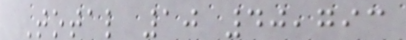Total 10 40,793
